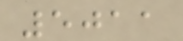5011
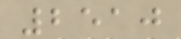2510
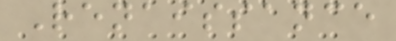Renaissance
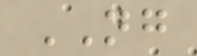NG
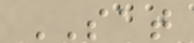SAT
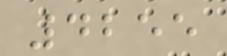4255
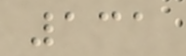131
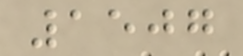1507
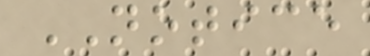NOTICE
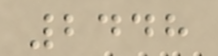2448
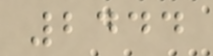2444
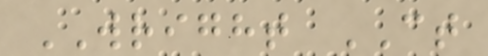WRIGHT CT
